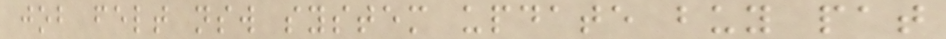job felt nsw system update buy pat
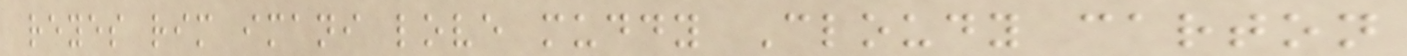reyes rim imani love muddy Cloudy carton
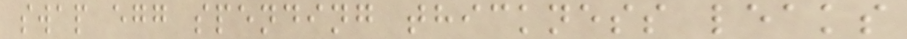swap egg spending thickness leaks
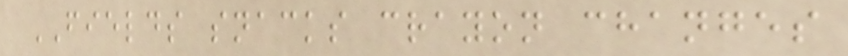FIELDS snacks crayon changes
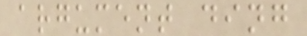argument ding
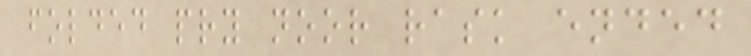folded pry noor rask ended
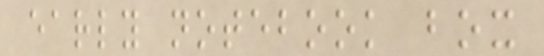early notebook box
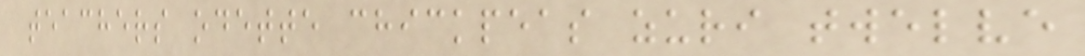teachers odette chickpeas zuri twelve
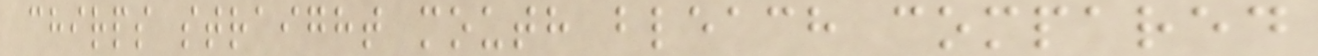chirps straight mouth bleach compared
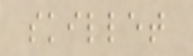skillet
